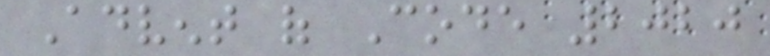Advent of Code 2020
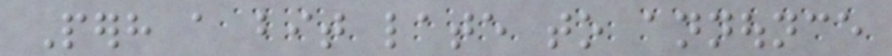Perhaps a bit late to announce
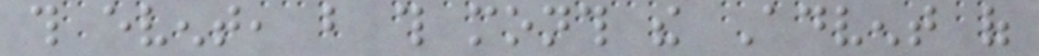this event, but this month the Advent of
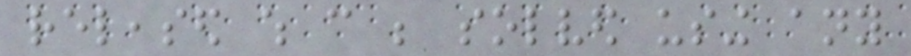released which can be solved using any
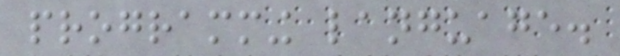programming language.
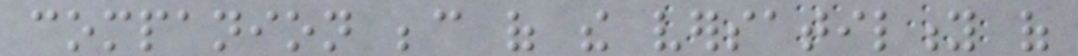companion because of the versatility of
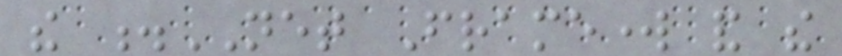the .NET Framework and the
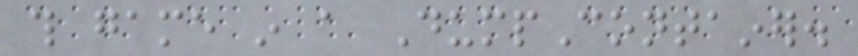this game in a DumpContainer.
